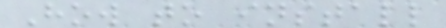How to install
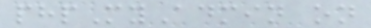phpMyAdmin on
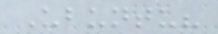Ubuntu?
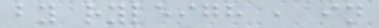by ryleigh , in
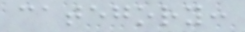category:
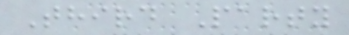Third Party
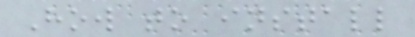How to install
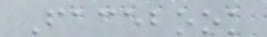Facebook
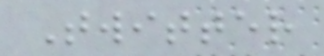Twitter
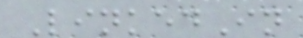LinkedIn
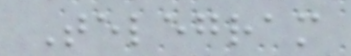Telegram
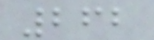262
